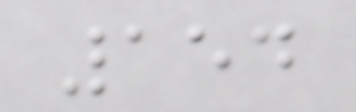154
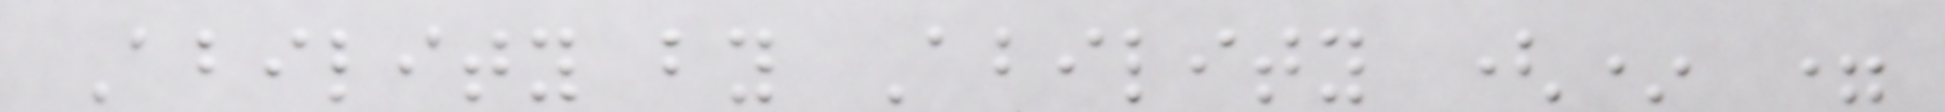Ability by Ability (* =
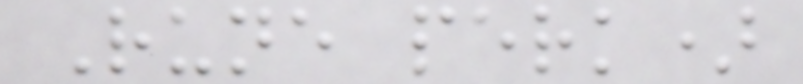Rune perk)
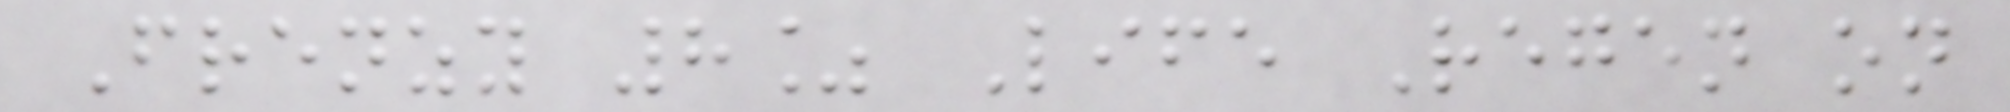Frenzy 8% Life Regen on
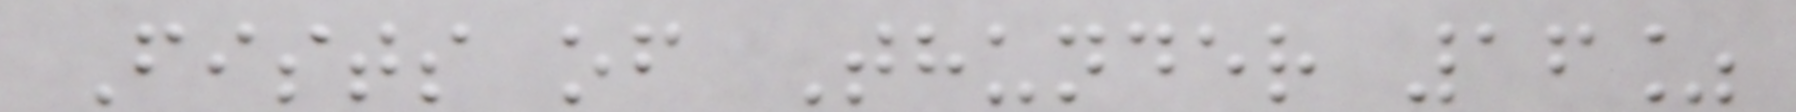Fists of Thunder 16%
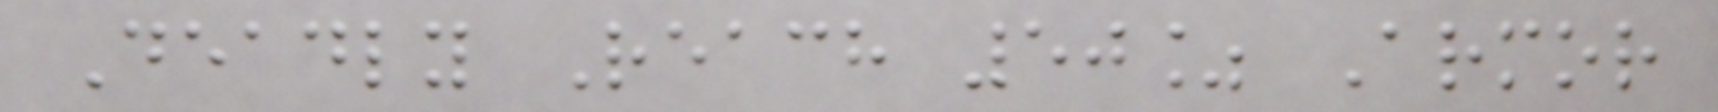Deadly Reach 50% Armor
